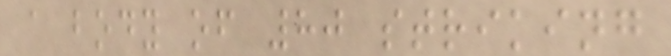a body of 80 striking
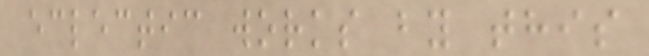eclectic works by this
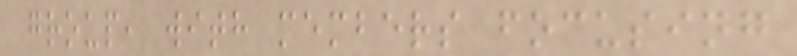group, with members focusing
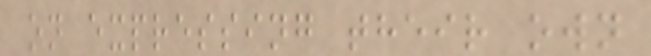on expressing their own
